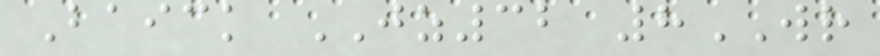Baick JZ32 8WR
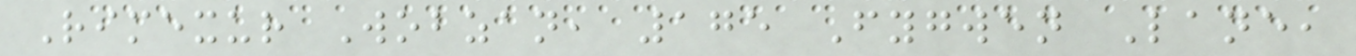Rimexur Wobzan, 175 Fygwen Lane,
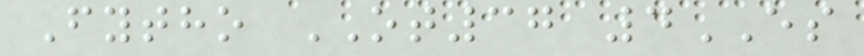Fytho OT37 4ES
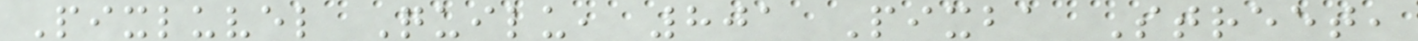Pixluvel Quilu, 801 Pixba Street,
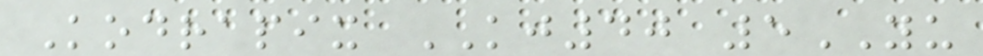Kodrapix KJ40 5YU
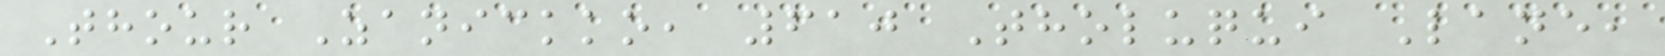Thour Zanickko, 610 Tholuqui Lane,
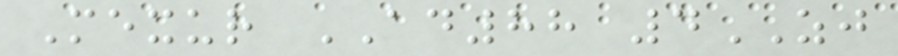Mexur AD88 4ZJ
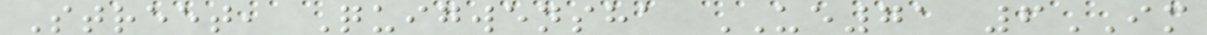Street, Quigwensha UE71 6IM
